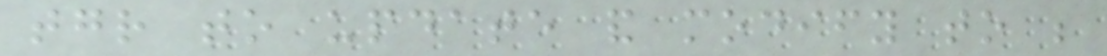together to update and modify to be
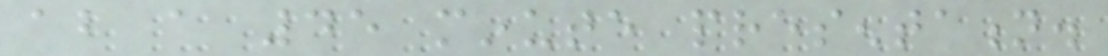about a 45 minute presentation.
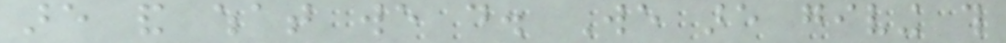are and what we do. We are giving this
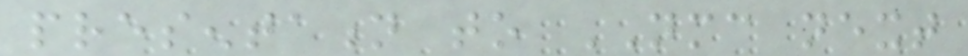presentation to NMC next
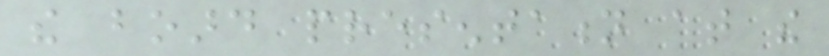the board presentation at the
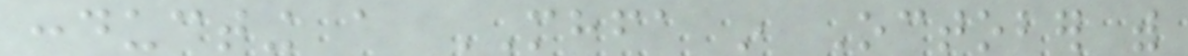conducting a MHFA in October with
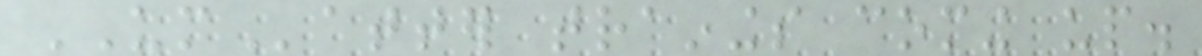UMatter trainings coming up.
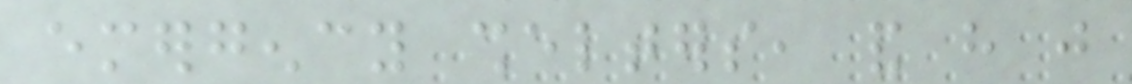emergency shelters, and have just
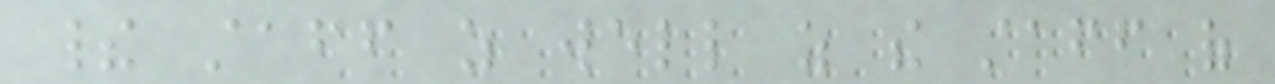their staff as well as the staff of
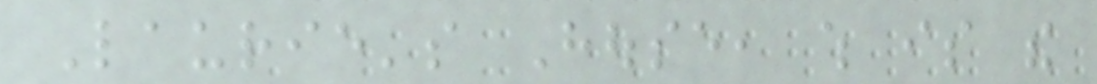Laurie's House, which is the
